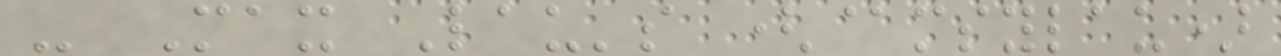- Max Lau's (@msylau)
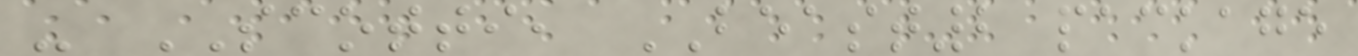- SCOTTI, BEAST2 package
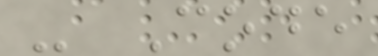- Code
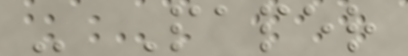- Paper
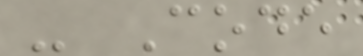- Code
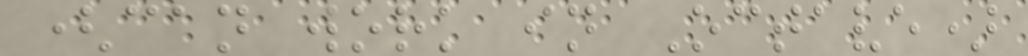(can work in Octave)
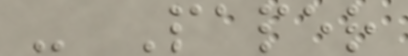- Paper
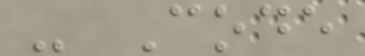- Code
